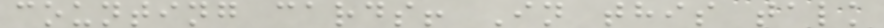counting cards! In this talk
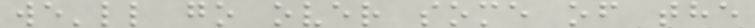we'll go over some of the
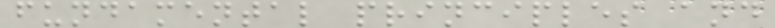fundamental principles and
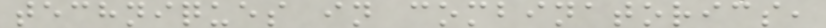techniques in combinatorics,
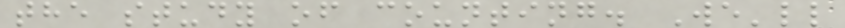the study of counting. We'll
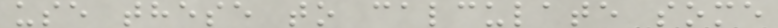use these to calculate some
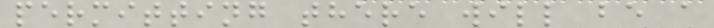permitting there will be a
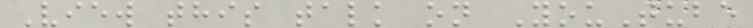View this talk on YouTube
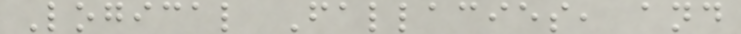Logical Fallacies, and
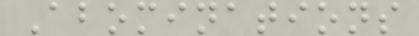Abominations
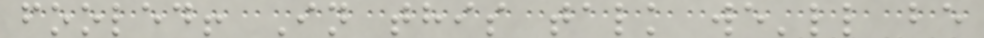fooled! In this talk we'll be
